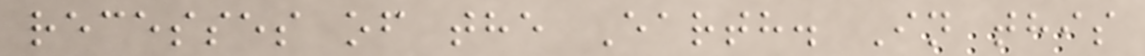recesses of the Earth. In this
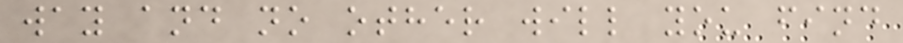way and no other will you find
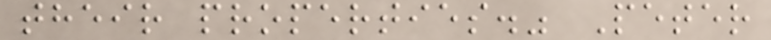their properties." Peter
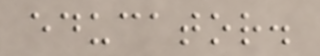educator.
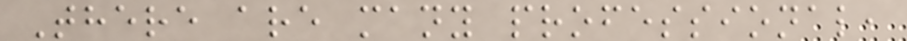There are many professional,
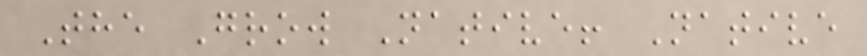The Grow Native! Native
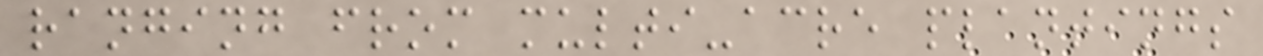ranging from multi-acre plantings
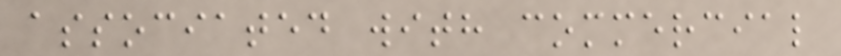associated with commercial
